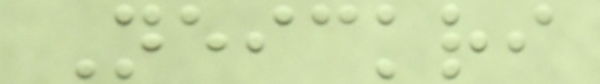Neickri
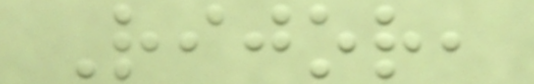Rijor,
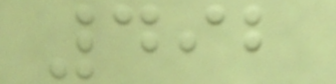492
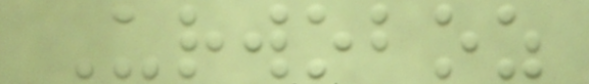Urwoboz
